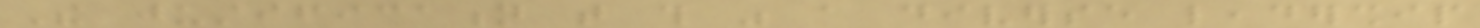The justification that this was a diverse leadership
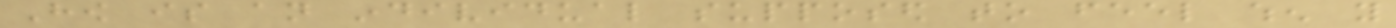How is an individual supposed to feel when you
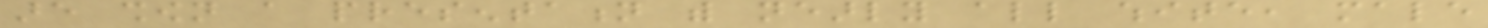are shown a presentation with nearly all white, male
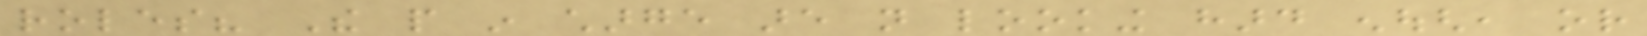roles? The people in charge are not looking hard enough, or
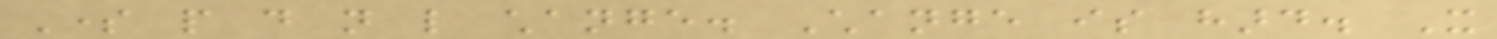Some people do not like change. Change is hard. It
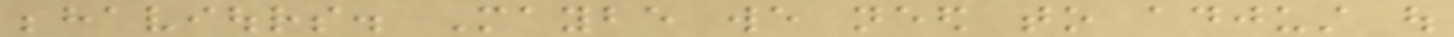behaviours. Maybe we need to adjust out
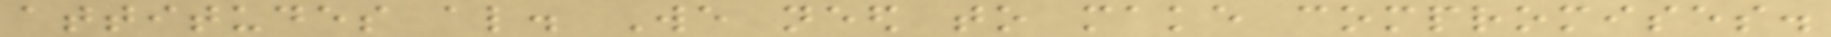attitudes also. We need to make compromises.
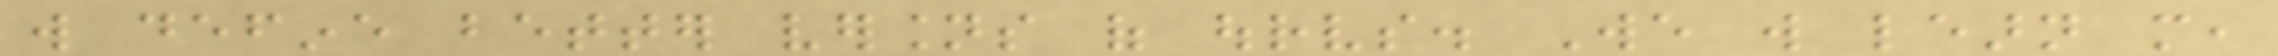will define better versions of ourselves. We will learn more,
